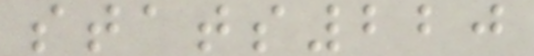stats220
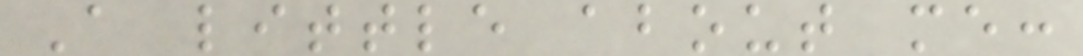A little about me:
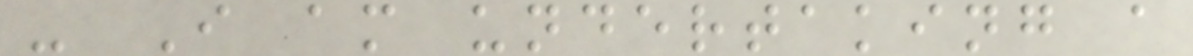- I am undertaking a
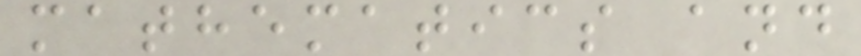mathematics and
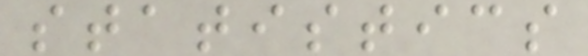statistics
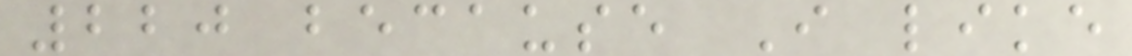220 because I like
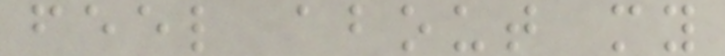feel about my
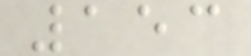153
